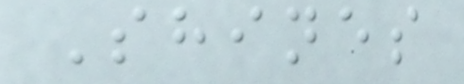Shines
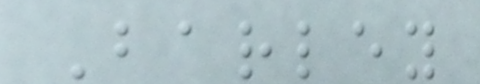Barley
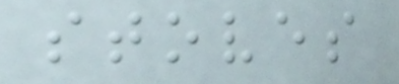stoves
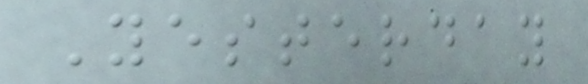Yesterday
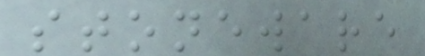stoneware
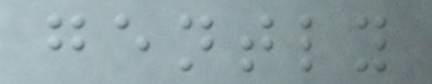gently
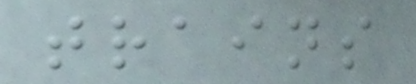trains
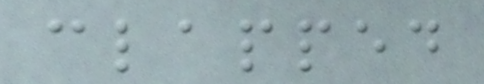clapped
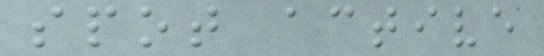spot active
